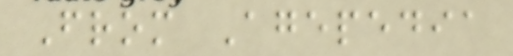From Agepedia
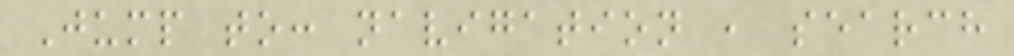Jump to: navigation , search
